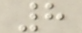8
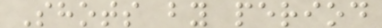Shots by period
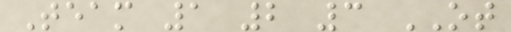Team 1 2 3 OT
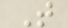T
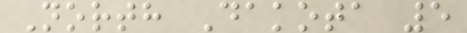North Dakota 5
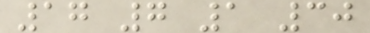17 7 1 30
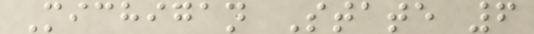Michigan State 6
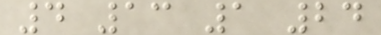4 13 1 24
